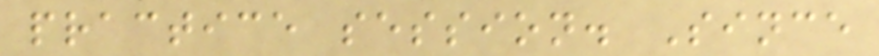practice session. Since
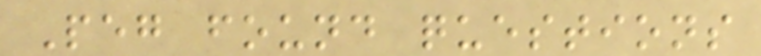Peg found questions
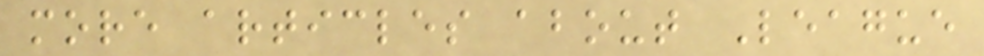more articles about League
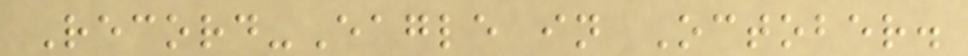Record-Eagle in October.
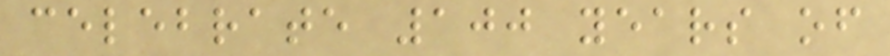celebrate 100 years of
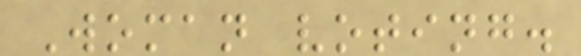Woman voting.
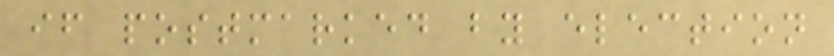if postmarked by election
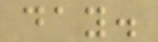day.
